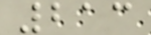213
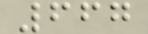667
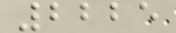2225
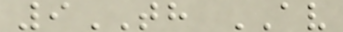9TH AV
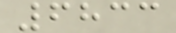6833
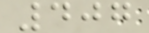407
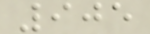905
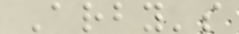Arby's
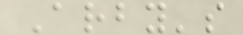Arby's
